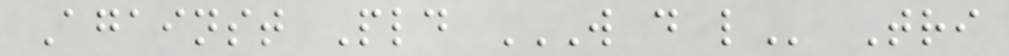Against Pld W D L Tri
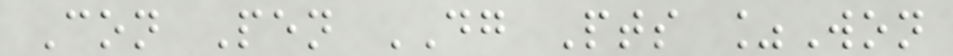Con Pen DG Pts %Won
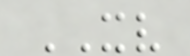XV
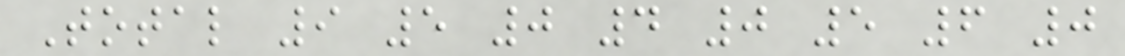Total 9 5 0 4 0 5 6 0
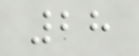28
